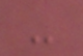-
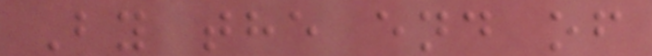By the end of
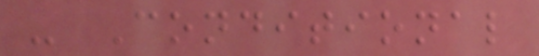- Conditional
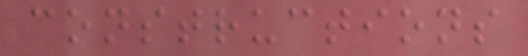constructions
